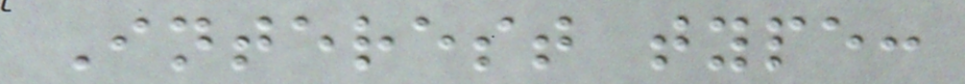Interest type:
